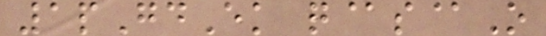1pGdEk q@s@O
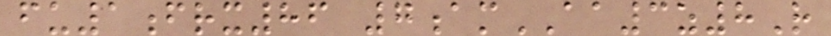fu1frx86 7amAA3z8R
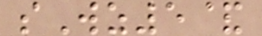sWz5&
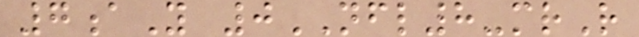7aY 0NFL8-mrR
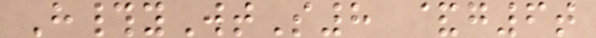H#yWtS8 &g6t
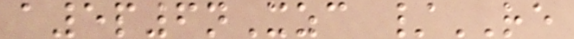a5p6nXzc /RE
